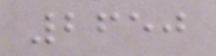2650
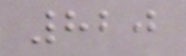820
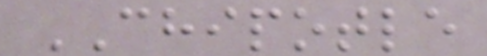CHIPOTLE
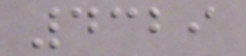4329
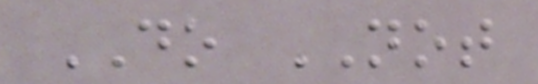DO NOT
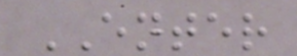ENTER
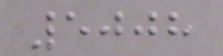5008
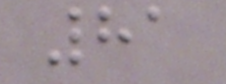81
